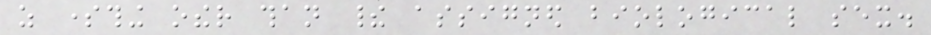as something other than their assigned biological sex.
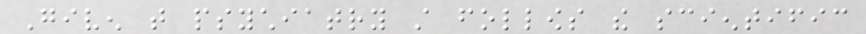Given that psychiatry still follows the scientific
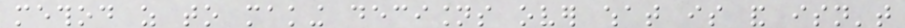method as to making decisions over what is and isn't
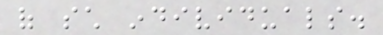of such individuals.
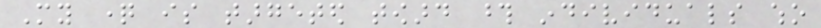My question is targeted toward those individuals who
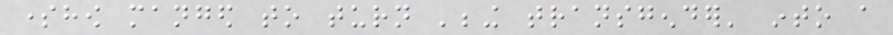somehow manged to turn 'being transgender' into a
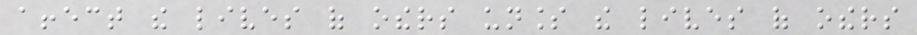affect the lives of others unless the lives of others
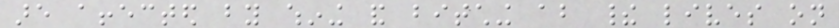are affected by whining and bitching about their lives on
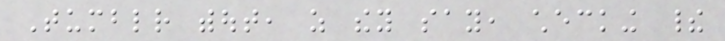Tumblr without, as they say, checking their
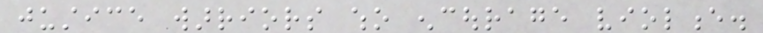justice warriors who encourage violence.
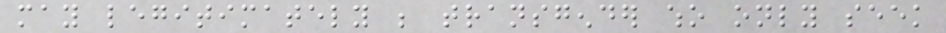may legitimately be transgender who only seek
